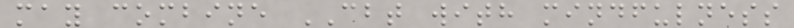may combine CBT with mindfulness
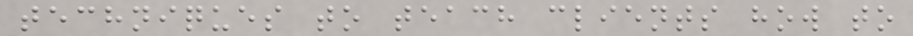techniques to teach clients how to
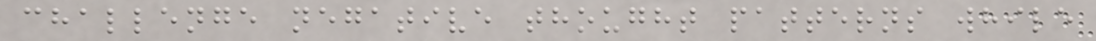challenge negative thought patterns while
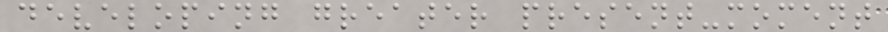developing greater present-moment
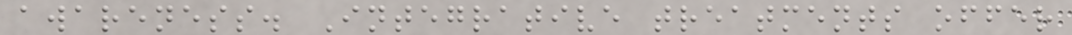awareness. Integrative treatments offer
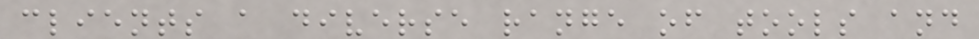clients a diverse range of tools and
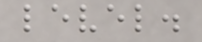level.
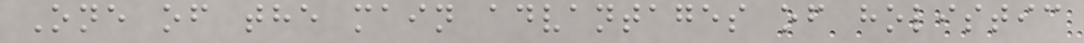One of the main advantages of holistic
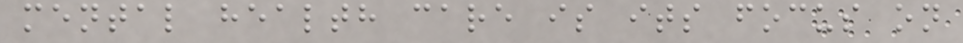mental health care is its focus on
